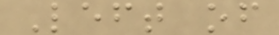Left of
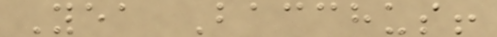Yea Bacchus!
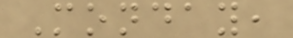Monday,
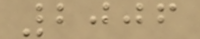2006
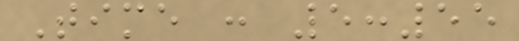Time : 5:55
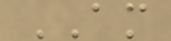AM
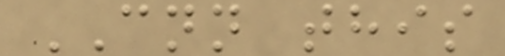CNN this
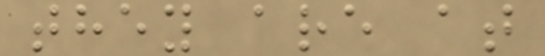they are at
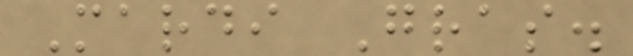Mardi Gras.
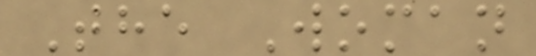The Woman
